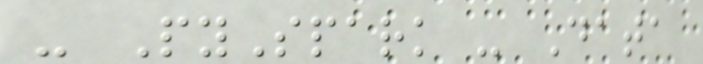- PySpark - Data
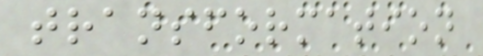transformation
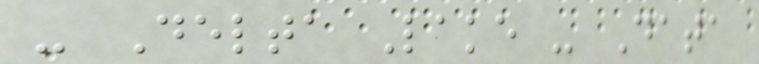- Delta Lake - Data
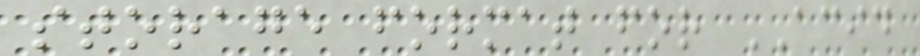storage format for ACID
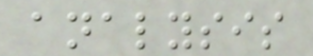analysis
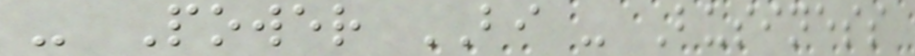- Power BI - Business
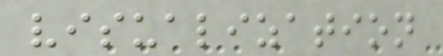visualization
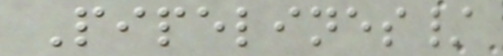Pipelines/
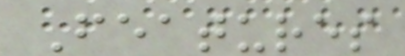Features
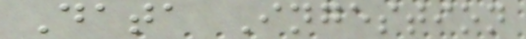Data Ingestion
